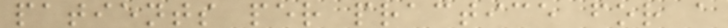patients per practice for a
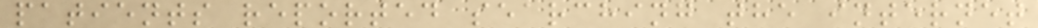patients reported searching the internet
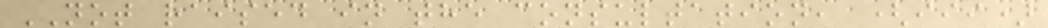NOT raised in the consultation, (iii)
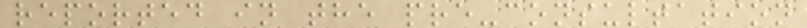reported in the pre-consultation
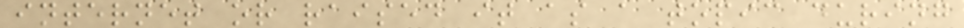internet or raised it as a topic during
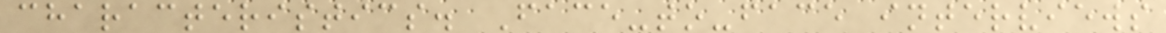characteristics. Face-to-face interviews
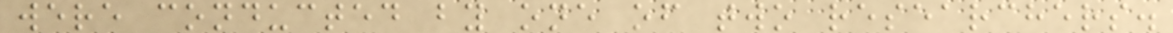were conducted by one of two researchers.
